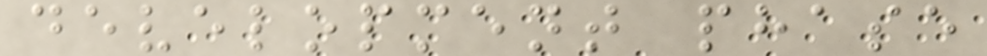development phase
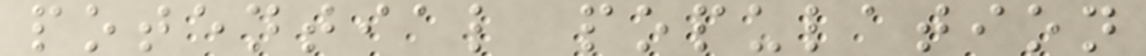potential population
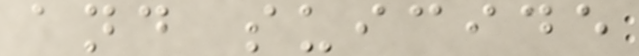and suicide
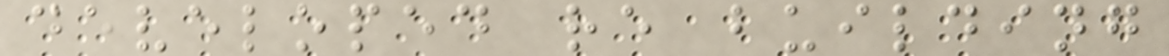developed re building
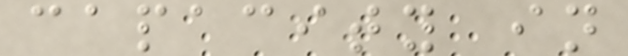capacity in
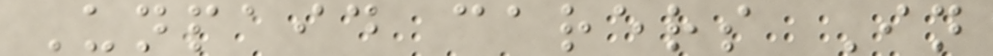Unpaid carers In
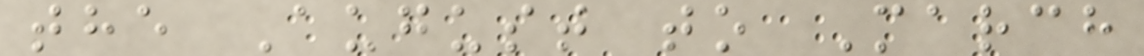the August to March
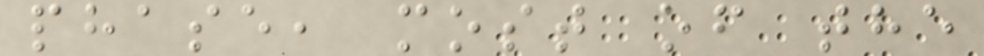phase, most of the
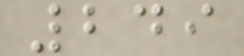249
